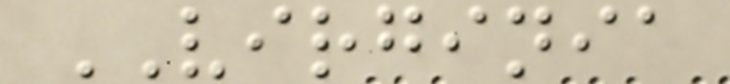VIRGINIA
